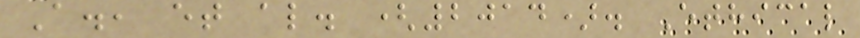A., et al. (2014). Ethical
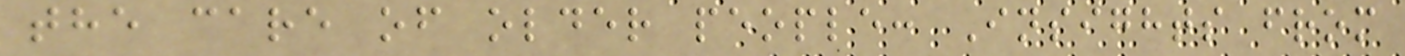the care of older people: Insights from
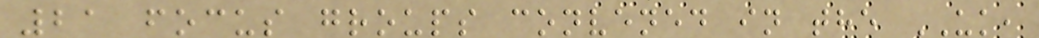21 focus groups convened in the UK,
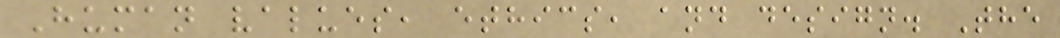Human values, ethics, and design. The
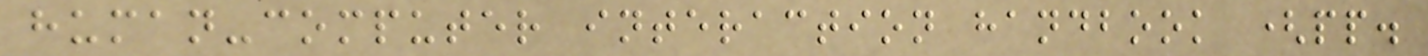human-computer interaction handbook (pp.
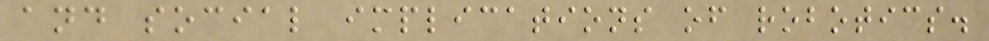and social implications of robotics.
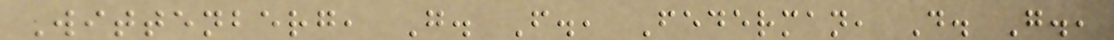Wittenberg, G. F., Federman, D. G.,
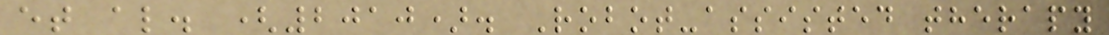et al. (2010). Robot-assisted therapy
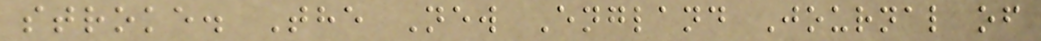stroke. The New England Journal of
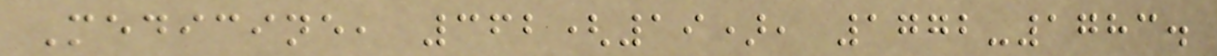Medicine, 362(19), 1772-1783.
